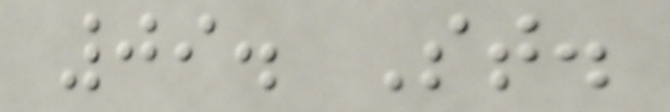09. St.
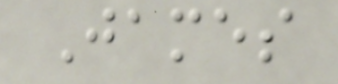James
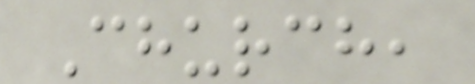Church,
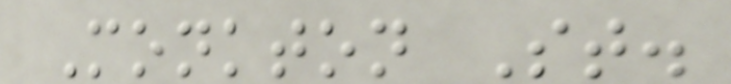Monkton St.
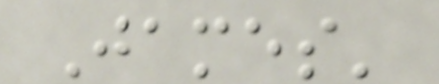James'
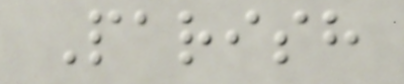Parish
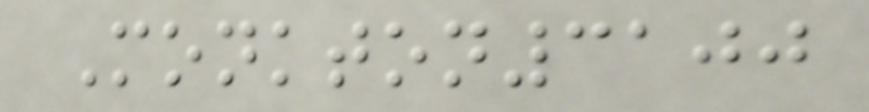Monkton3100
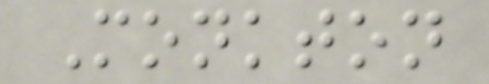Monkton
